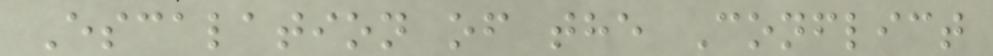Escalation of the Conflict
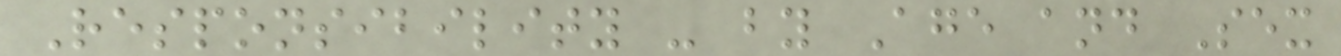Responsibility - by Age and Sex
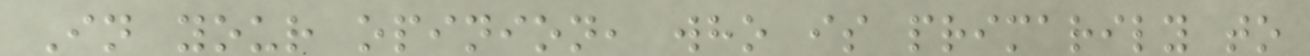In your opinion, who is primarily to
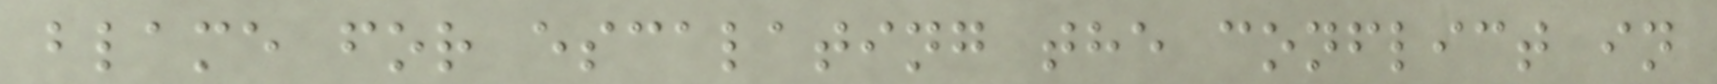blame for escalating the conflict in
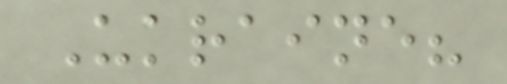Ukraine?
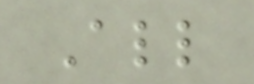All
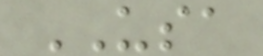USA
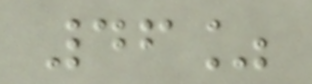46%
